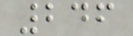246
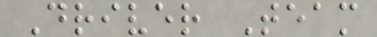Driver Team
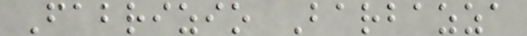Fabrizio Barbazza
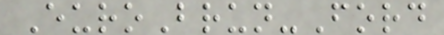EuroBrun-Ford
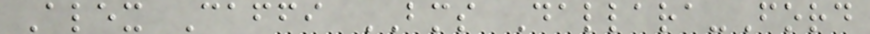Alex Caffi BMS Dallara-Ford
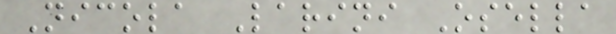Nicola Larini Osella
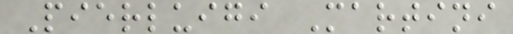Pierluigi Martini
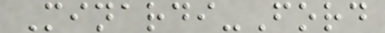Minardi-Ford
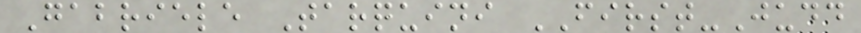Gabriele Tarquini FIRST-Judd
